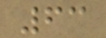63
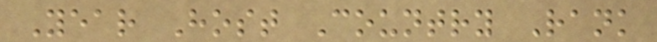Year Host Country Rank
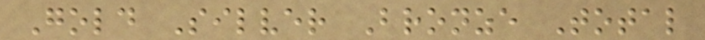Gold Silver Bronze Total
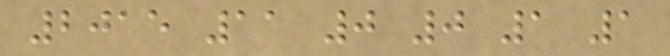2015 11 0 0 1 1
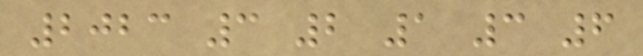2023 3 2 1 3 6
